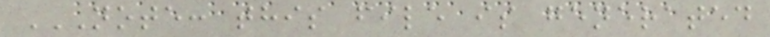NOTE: THIS FILE IS GENERATED
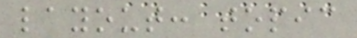layout: topic
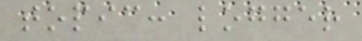topic: logger
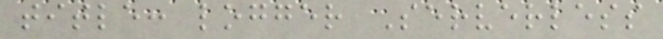title: logger Serverless
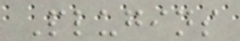Plugins
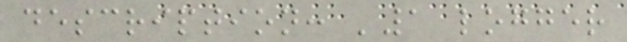description: '1 logger
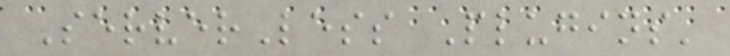ServerLess Plugins'
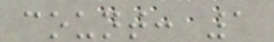count: 1
